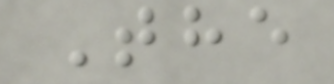The
